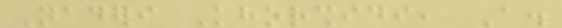Naderi Khorshidi, A.
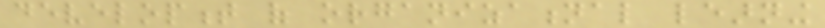development of organizational learning
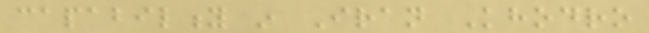capability in Iran Khodro
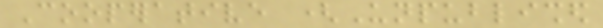Cooperative (Unpublished
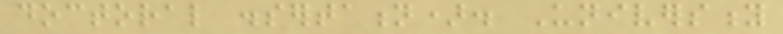doctoral dissertation). University
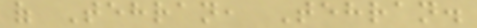of Tehran, Tehran.
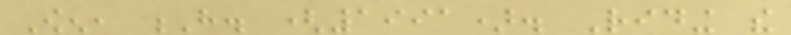Owen, H. (1991). Riding the
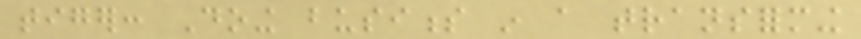tiger: Doing business in a transforming
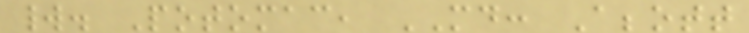world. Potomac, MD: Abbott
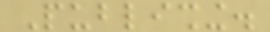Publishing.
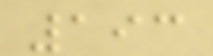193
